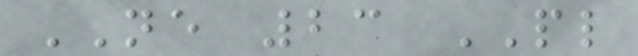NE 23 PL
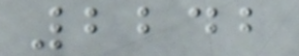2242
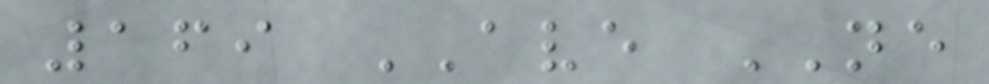169 AVE NE
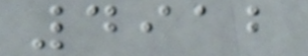4912
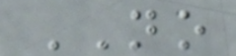NO
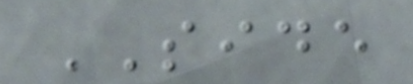SIDE
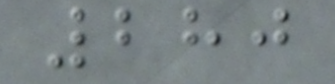280
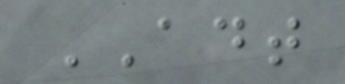ADT
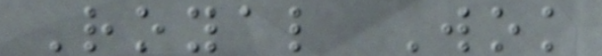Royal Wok
